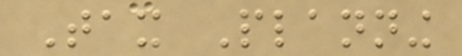Tax Planning
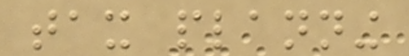tax planning
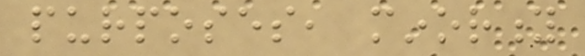purposes, minority
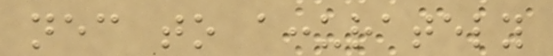necessary to accurately
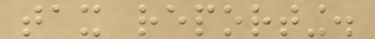tax reporting.
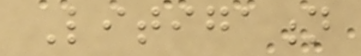Litigation
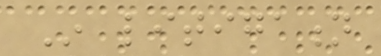In litigation
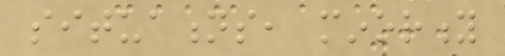situations, minority
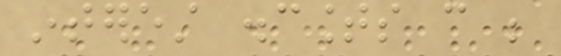interest discounts can be
